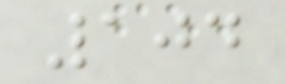104
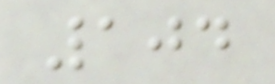104
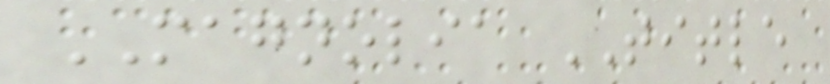MAGNOLIA TITLE
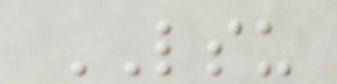LSU
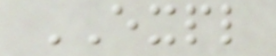EXPL
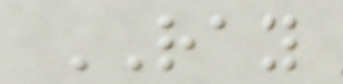RAY
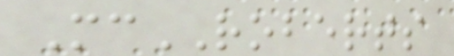McROBERTS
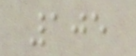105
